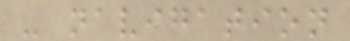- navigation
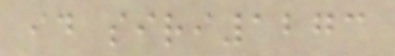id siri1273
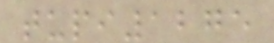tupi1275
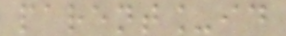parent_id
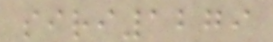siri1279
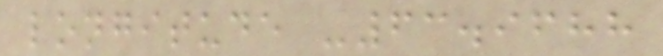longitude -63.9688
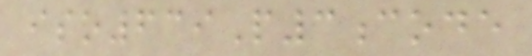iso639P3code
